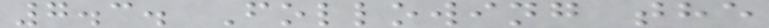7.3. Following the
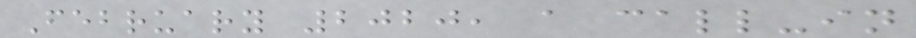February 2020, a call-in
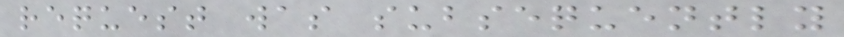request was subsequently
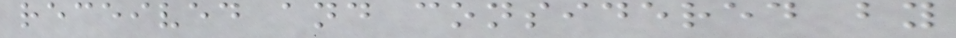received and considered by
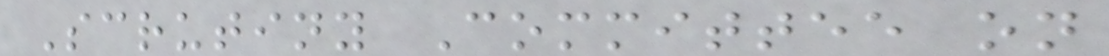Scrutiny Committee on
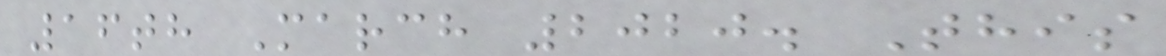16th March 2020. This
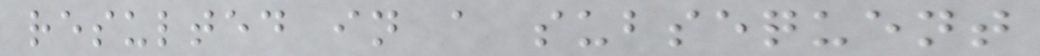resulted in a subsequent
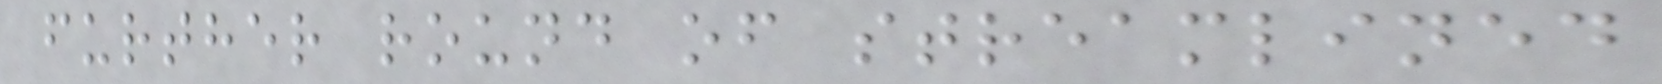further round of streamlined
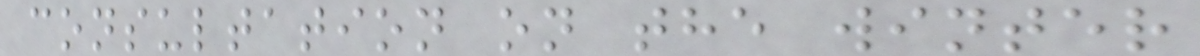consultation on the winter
